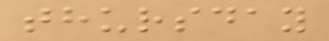thursday
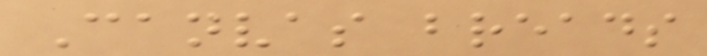Canvas breads
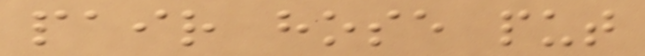pair hose put
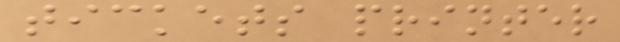tickets printer
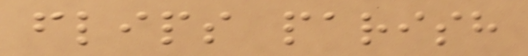flips parish
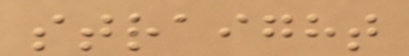straight
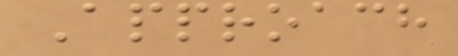Approach
